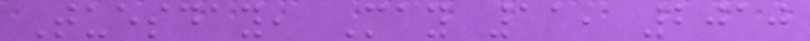Tuesday, May 11, 2010
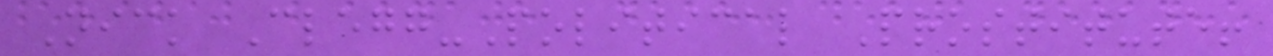Nick Clegg-Political Prostitute!
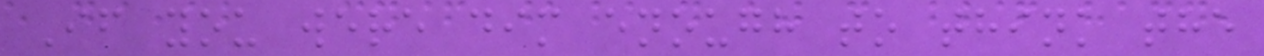If you were dim enough to think the
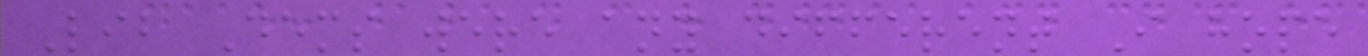Lib Dems were any different I hope
